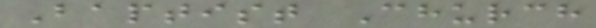Baptist Church
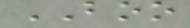BOO
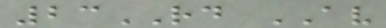23RD AV
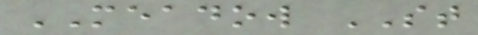MEADOW ST
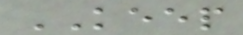KEEP
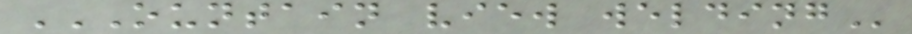OUNTAIN VIEW WELDING
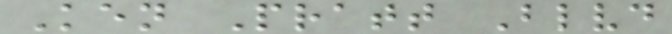Ken Pratt Blvd
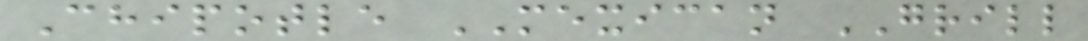Chipotle MEXICAN GRILL
